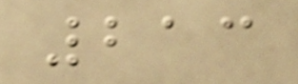213
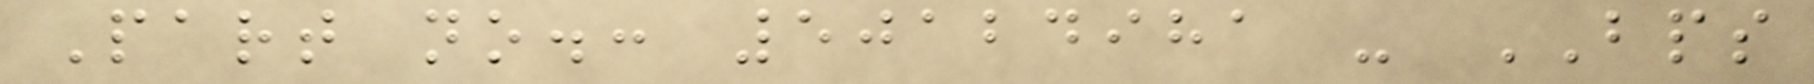Part no.: 50124981 - BPS
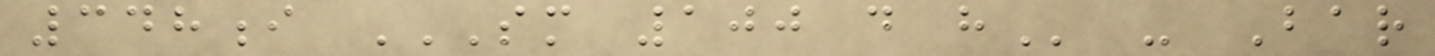348i SM 100 D H - Bar
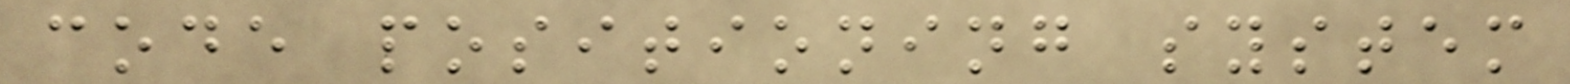code positioning system
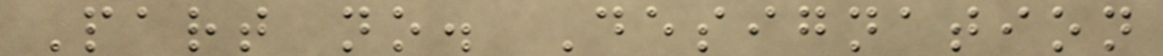Part no. Designation
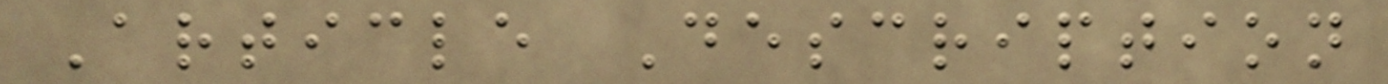Article Description
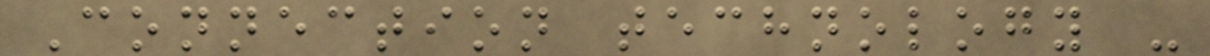Connection technology -
